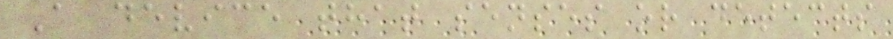A device that senses or detects
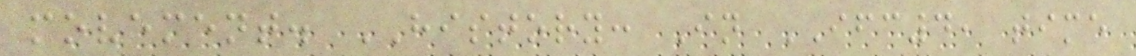movement. HISTORY: In IFC4, time
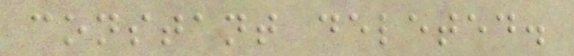constant deleted.
